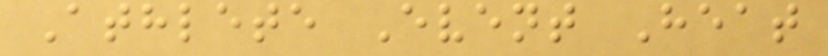Athlete Event Heat
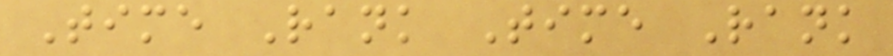Time Rank Time Rank
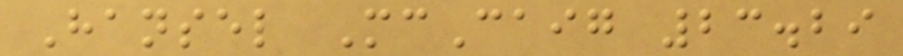Hansel McCaig 23.29
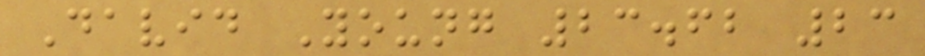David Young 23.62 23
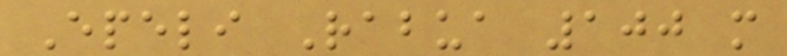Epeli Rabua 100 m
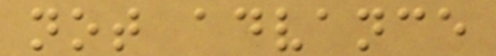not advance
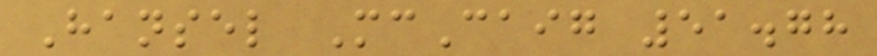Hansel McCaig 51.78
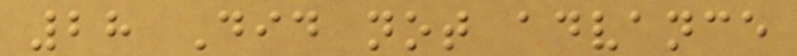28 Did not advance
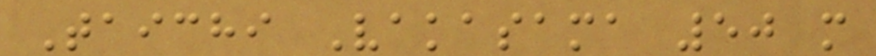Taichi Vakasama 50 m
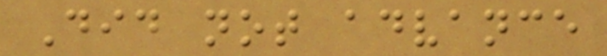Did not advance
